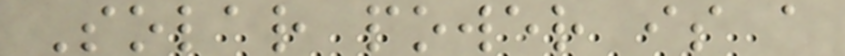Solar power is a
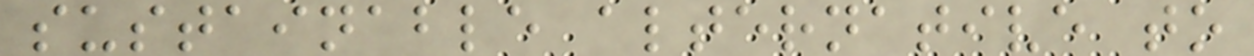sustainable alternative to
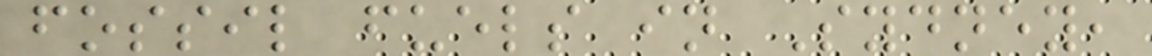fossil fuels in Sydney,
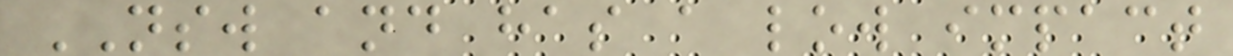NSW and has a low impact
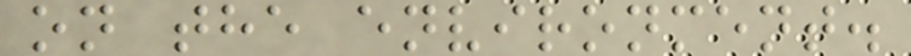on the environment.
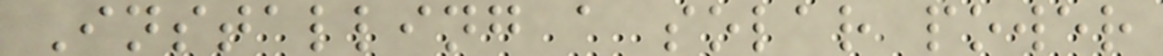Installing a solar power
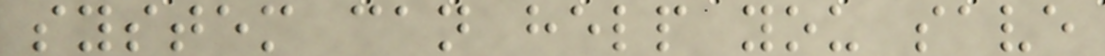system can help you save
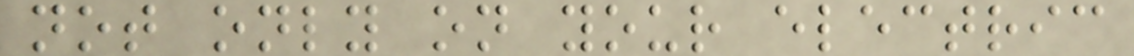not only on your electric
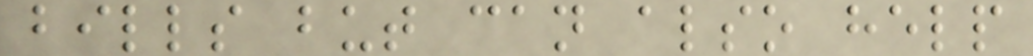bills but can also help
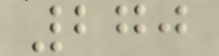270
